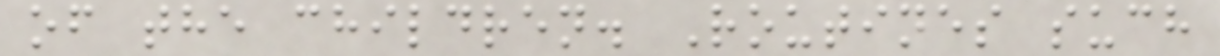of the children. Routines such
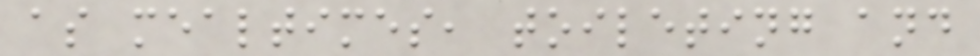as mealtimes, toileting and
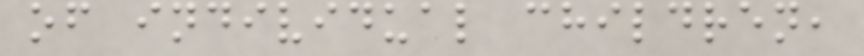of individual children,
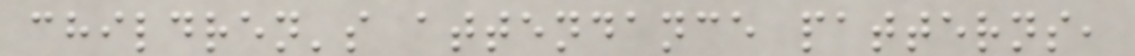children's attendance patterns,
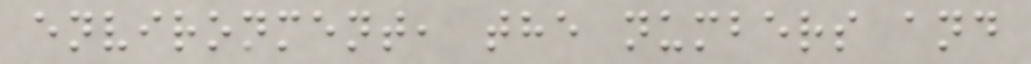environment, the numbers and
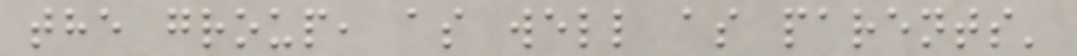the group, as well as parents'
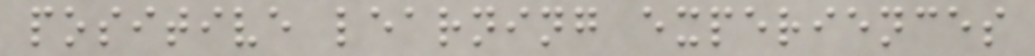positive learning experiences
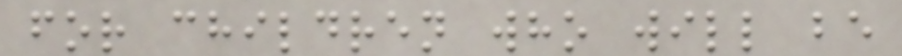for children who will be
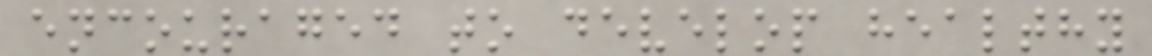encouraged to develop healthy
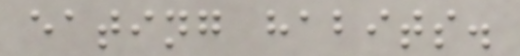eating habits.
